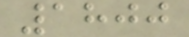1800
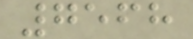7568
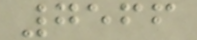7566
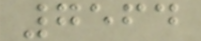7564
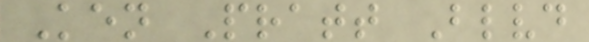Ken Pratt Blvd
